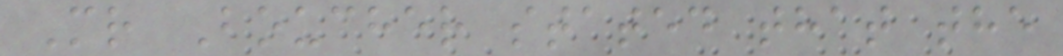Mr Boucher stated that the
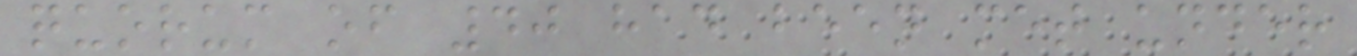quorum of 40 had been met under
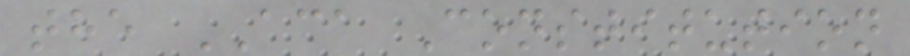the ACA Constitution
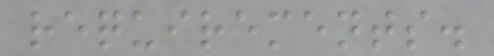requirements.
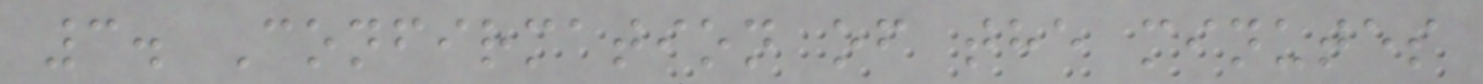3. Confirmation of the minutes
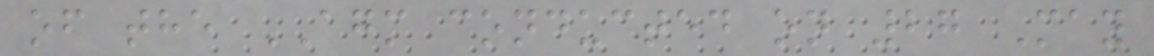of the AGM conducted on 27 May
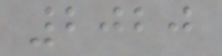2020
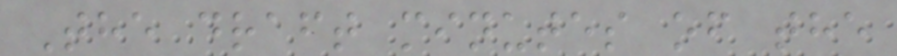The draft minutes of the
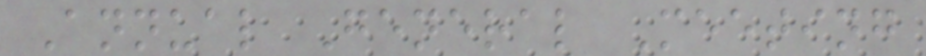Annual General Meeting
